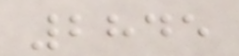2845
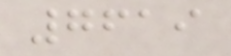7619
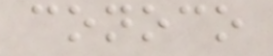conoco
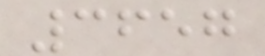3657
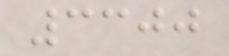3300
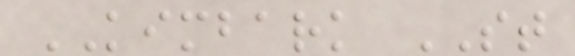KIMBARK ST
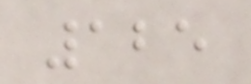125
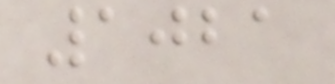1021
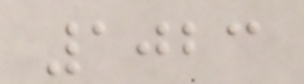1023
